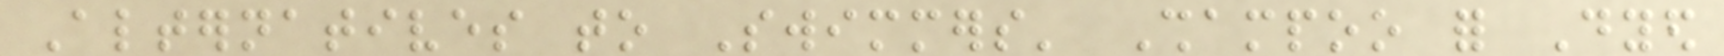Alternatives to Swimmers' Shampoo for Dyed
